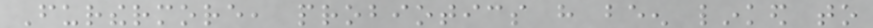Furthermore, probiotics have been linked to
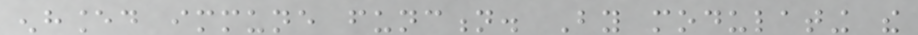enhanced immune function. By modulating the
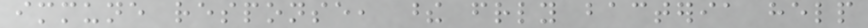immune response, these friendly bacteria help
